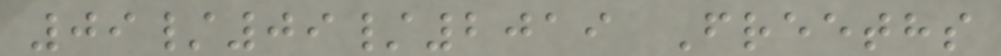09/09/2019 Freeths
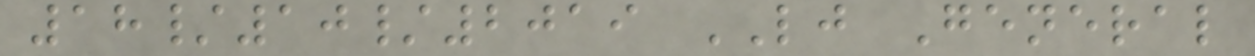18/10/2019 LJ General
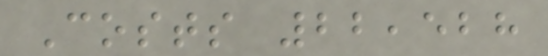Costs 22,528
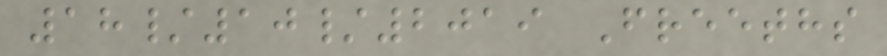18/10/2019 Freeths
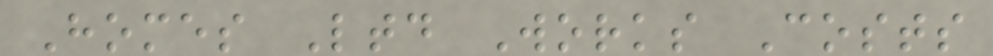Homes Ltd Works Costs
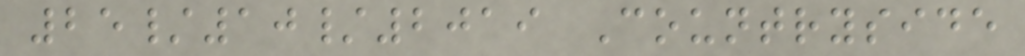25/10/2019 Countryside
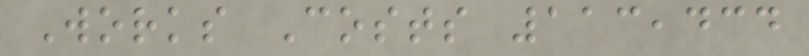Works Costs 113,434
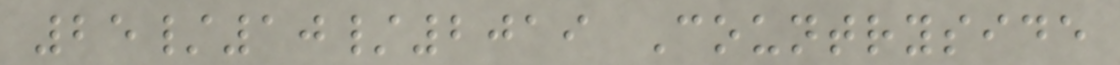25/10/2019 Countryside
